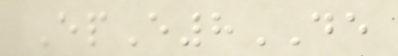EpE8DE
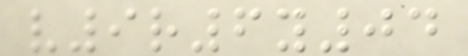v9r6y04
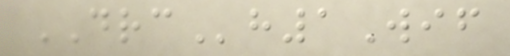DRCh1Wif
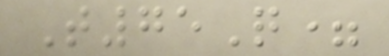T75Q=
